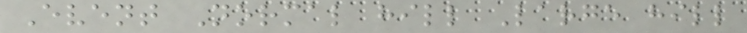Event Normal hill Large hill
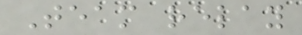Team relay
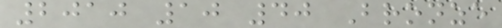2010 10 40 Bronze
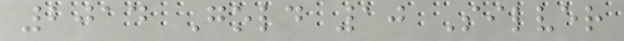2014 Gold 10 Silver
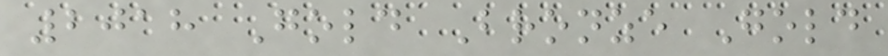2018 Gold Bronze Gold
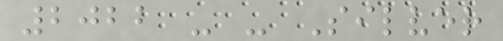2022 - - Silver
